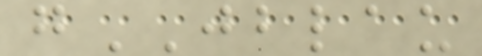gJBLAU
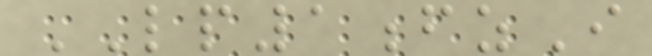LP1fzI
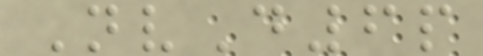NvD6p
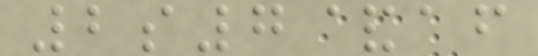2s7&af
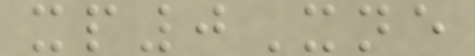xp0Xne
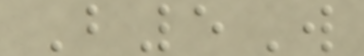B5W
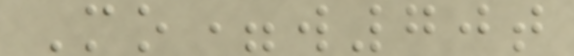Mo=w70t
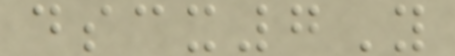dscx7Y
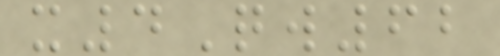x4Qw62
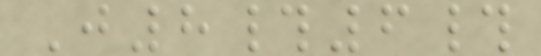J8#6#
